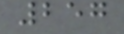257
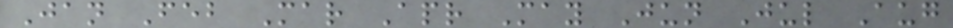Jan Feb Mar Apr May Jun Jul Aug
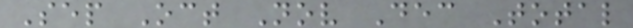Sep Oct Nov Dec Total
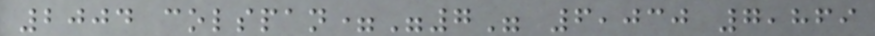2004 colspan="7" 6,030 7,869
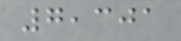7,301
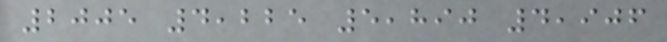2005 4,225 5,890 4,906
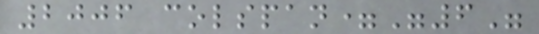2006 colspan="6"
